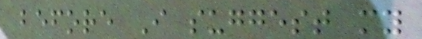before I suggest my
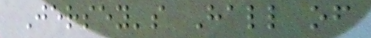Jersey's Hall of
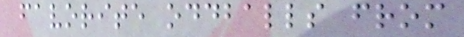favorite oddballs from
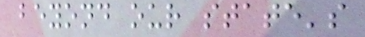beyond our state's
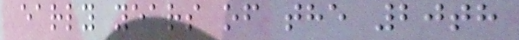early years of the 20th
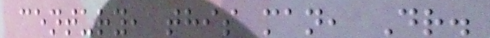century, this man, Dr.
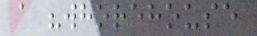a "whorehouse
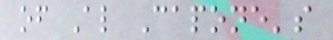of Al Capone's
